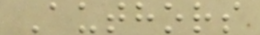Authors
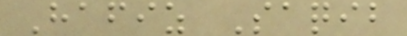Hafiz Saqib
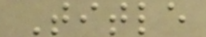Title
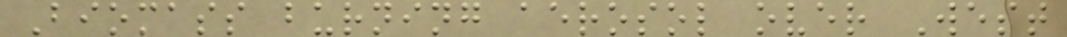Biomass burning aerosol over West
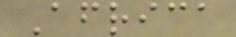Africa
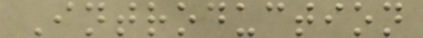Introduction
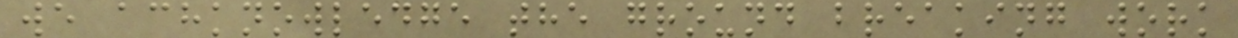we achknowledge the ground breaking work
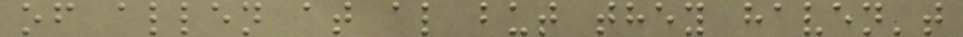of allen at al but they haven't
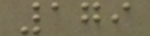179
